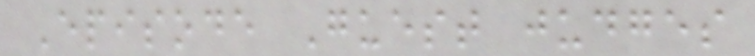Episode Guest judges
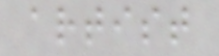artist
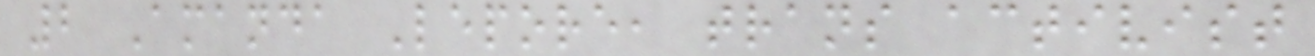2 Amanda Lepore, trans activist
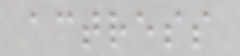actress
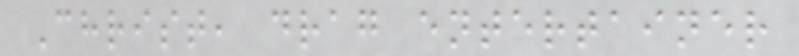Christ, drag entertainer
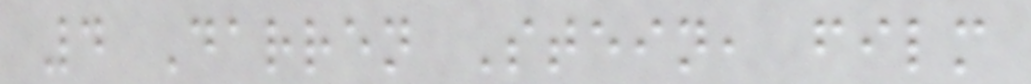4 Darren Stein, film
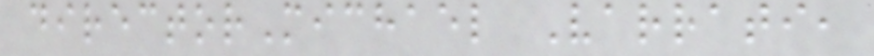directorMichael Varrati,
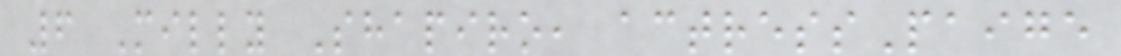6 Milly Shapiro, actressPaige
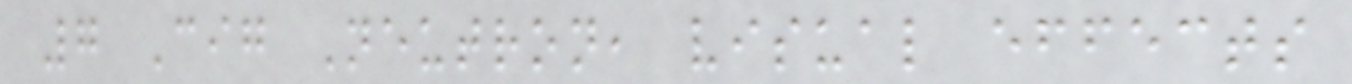7 Cig Neutron, visual effects
